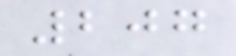207
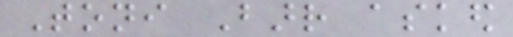Toni Barr asked
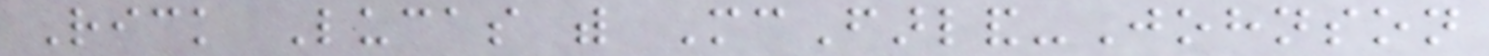Rick Lucas with McFarland-Johnson
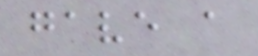gave a
